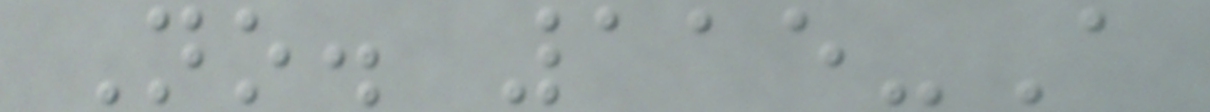No. 115-A
